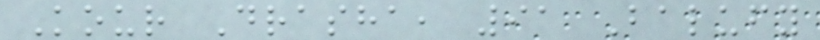Kour Drasha, 91 Balufy
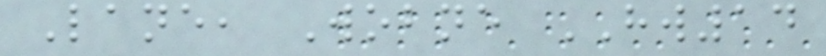Lane, Wobne HW14
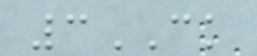3CK
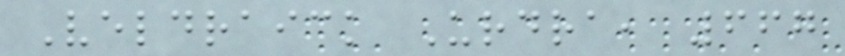Veldraick Urdra, 667
